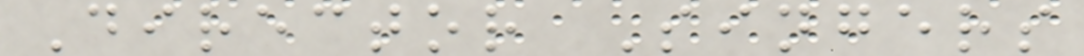Director Singers
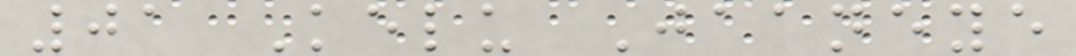01 Kelu Jaaneye
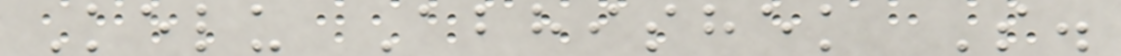Kelu Abhishek S.
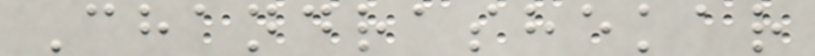Chandrashekar
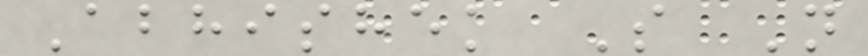Abhishek S N
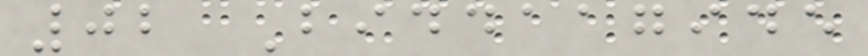02 Biddaagide
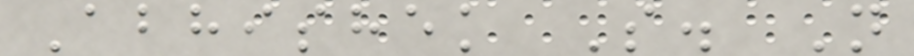Abhishek S. N
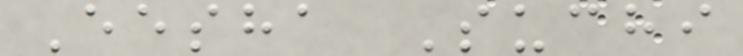Eesha Suchi
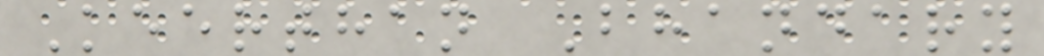Keerthan Bhandary
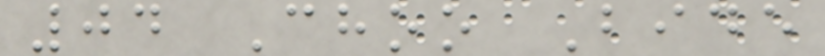04 Choo Bide
